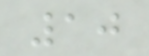10
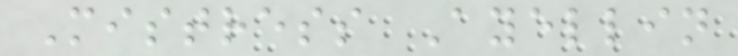Mistress Ayellin
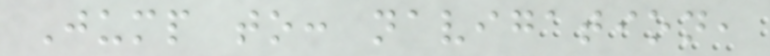Jump to: navigation,
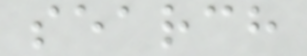search
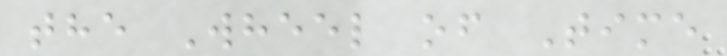the Wheel of Time
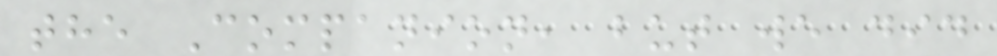the Companion, but we did
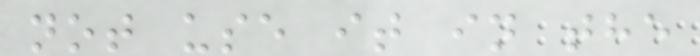not use it in the
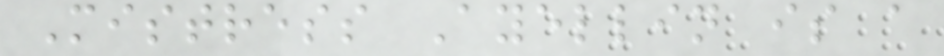Mistress Ayellin is a
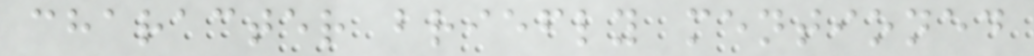character briefly mentioned
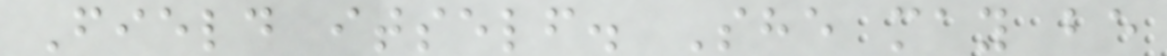Field itself. She may be
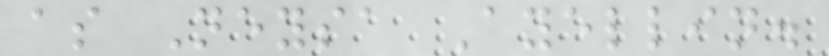as Neysa Ayellin.
